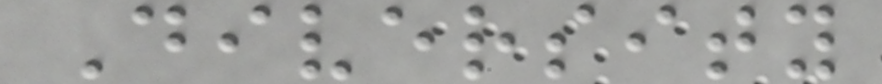Diversity
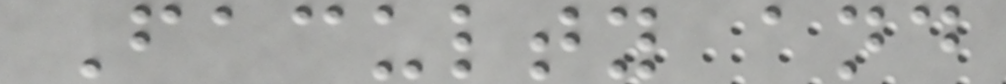Faculty and
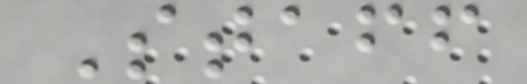Staff
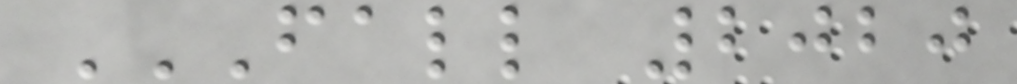FALL 2020
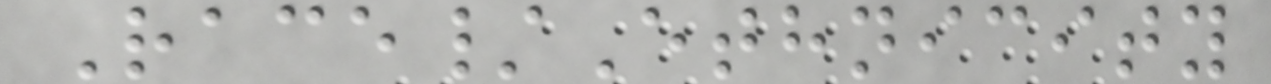Race/Ethnicity
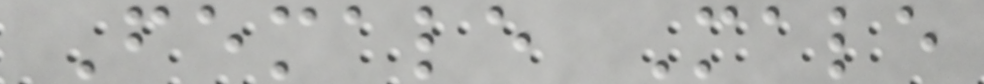Female Male
